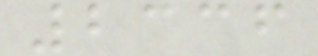2336
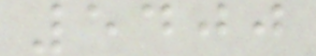5400
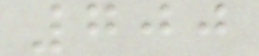700
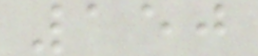150
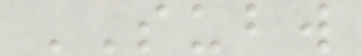SUBW
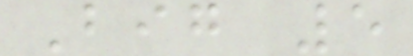Big 5
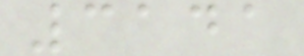3141
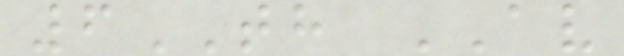6TH AV
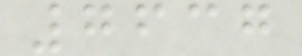7637
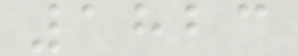1823
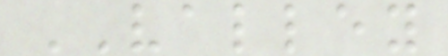VALLEY
